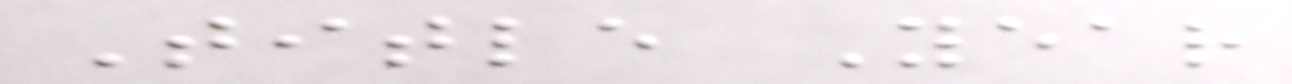Title Year
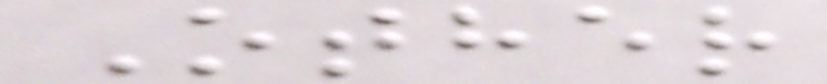Other
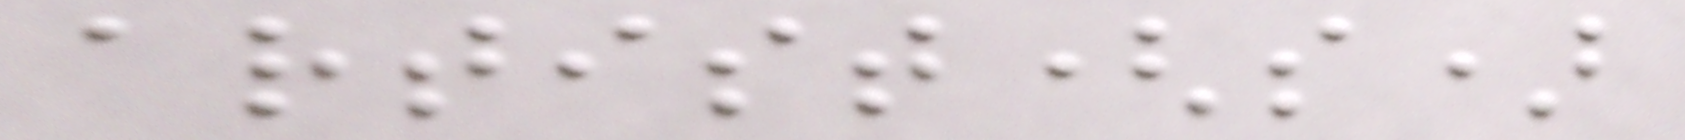artist(s)
